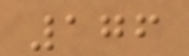176
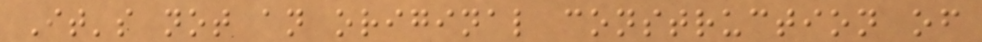It's not an original construction of
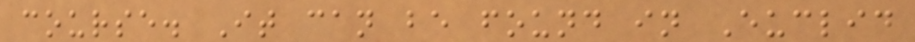course. It can be found in Euclid
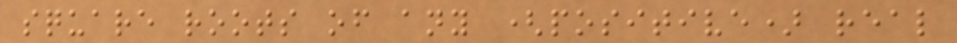square roots of any (positive) real
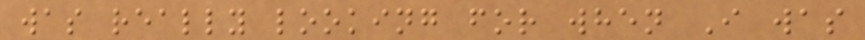was really looking for when I was
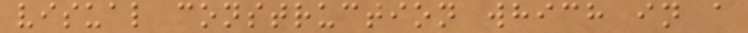visual construction which in a
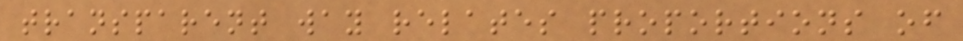transparent way relates proportions of
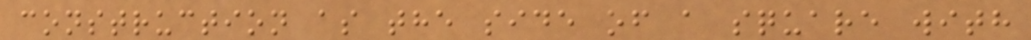construction as the side of a square with
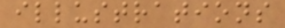illustrations
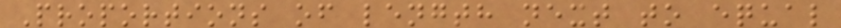Proportions of length next to equal
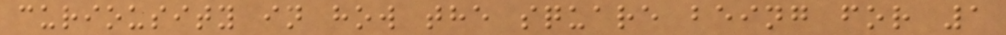curiousity in how the square being for 1
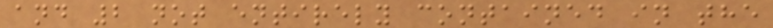and 2 not entirely contained in the
